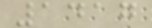1417
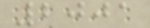2001
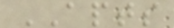APTS
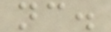nc.
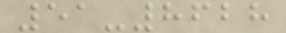51-8628
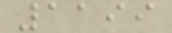1199
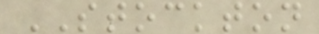STOCKTON
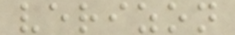verizon
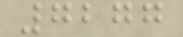7277
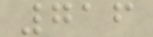716
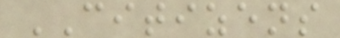CITIZENS
